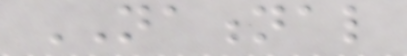NATIONAL
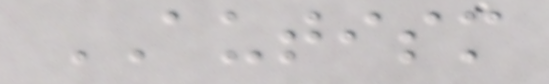AUTISM
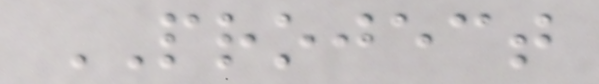PROJECT
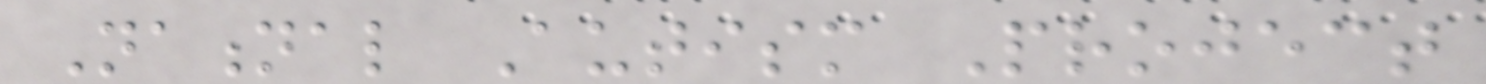National Autism Project
